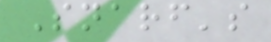Snarf's
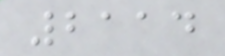2114
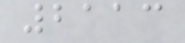2113
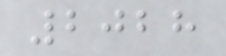2028
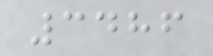3486
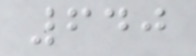640
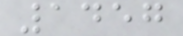1457
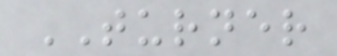TURNER
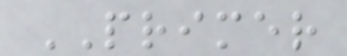PRIMER
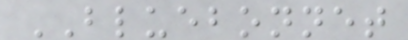BLUEBONNET
